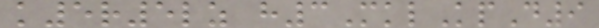k5r5lz h3MklKpD9
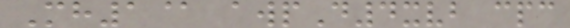Mh1@ awpD4xvb cpc
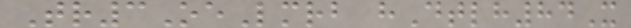Tr3OeLmrb hDtlh84X
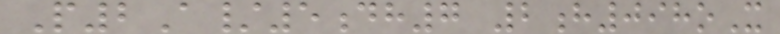P2A/5dh7 2h098oX
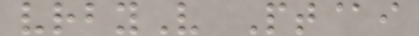vrbyV Pt@i
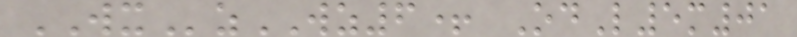WXzWZ6+ OdL5m01
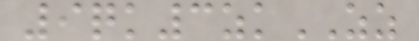9qk3zkZZ
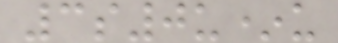3s0u*u
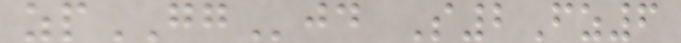zpGGjd S2Fz6
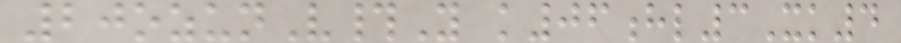20ozunV#Y k06hl3Xk4
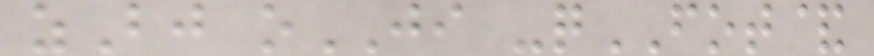zBj oJI -qFOT&
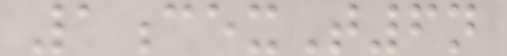1cexT6n
